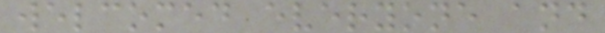welcomed everyone and
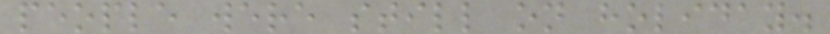people were still on holiday.
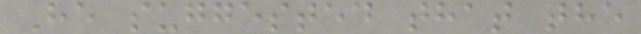He suggested that the
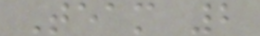Team 2
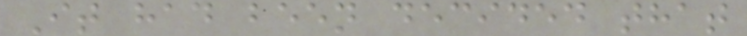It had been decided that
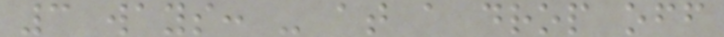3 ways: - at a drop off
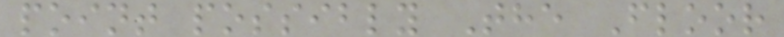point possibly The Floor
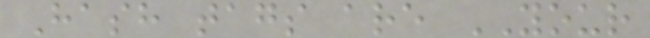Hash tags are YOUR
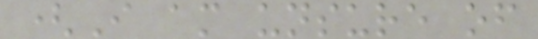(I am unsure of
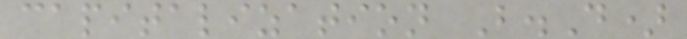capitalization B.D)
